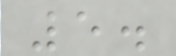5.
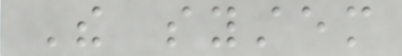The system
